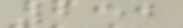252
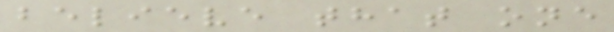believe that one
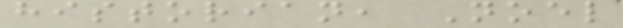historian, Noel
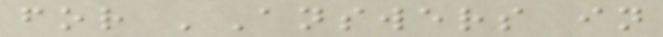for 'Answers in
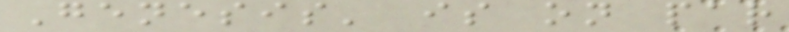Genesis' is on par
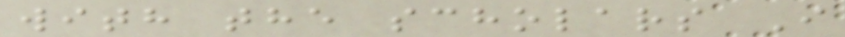with the scholars I
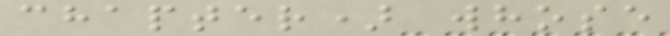chapter) whose
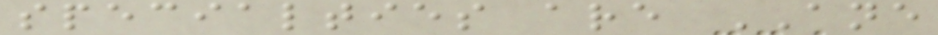specialties are ANE
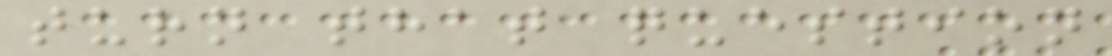turn that question
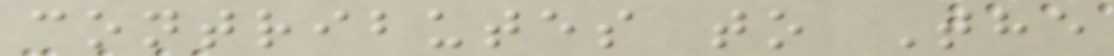contributes to The
